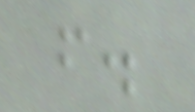f.
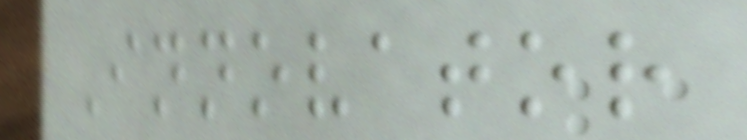Innovator
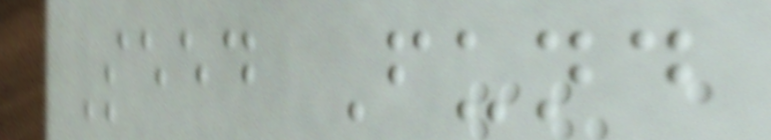Seed Fund
